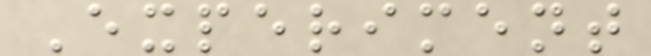Experiment
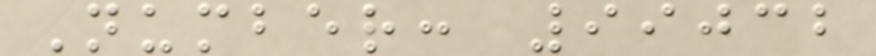Number: 99032
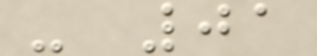- 01
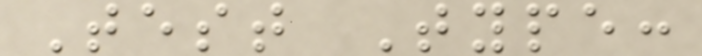Test Type:
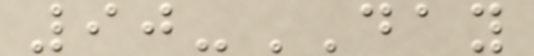90-DAY
